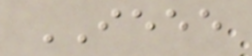IEEE
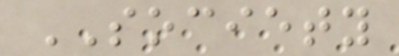SOCIETY
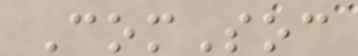ComSoc
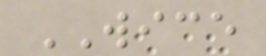WICE
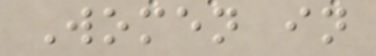Women in
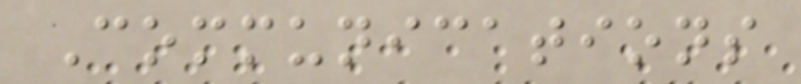Communications
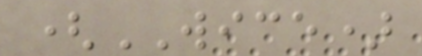(WICE)
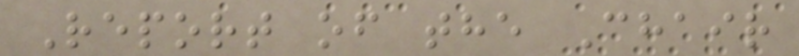Report of the Chair
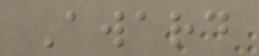Award
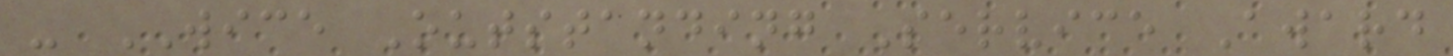- WICE Outstanding Service Award
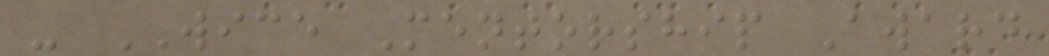- WICE Mentorship Award
